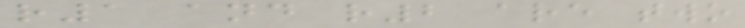r1 and r2 are two
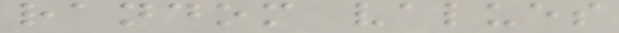random values
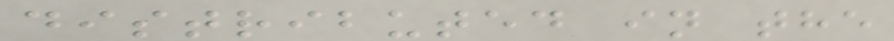distributed in the
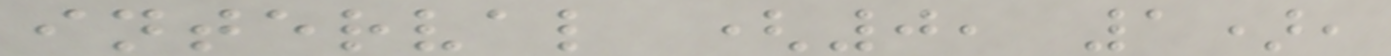interval (0, 1),
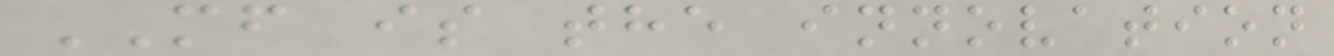MF is the innovation
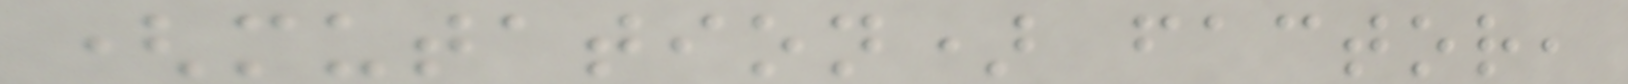(mutation) factor,
